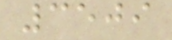3509
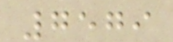7579
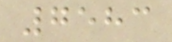7583
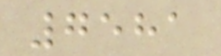7581
